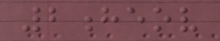2heov
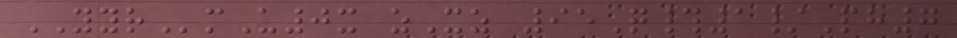YYRmU0x zXz 95Q#1/Ph7
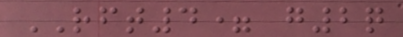RFT4= g2q
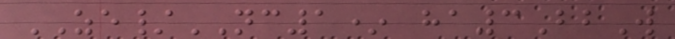ZE/NC1* ha3BbW
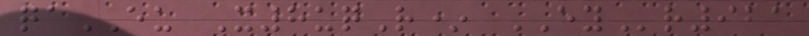qaEU X8uqR* EYr921
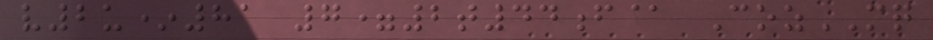v2u*81 7=2t44f@ CozMQ
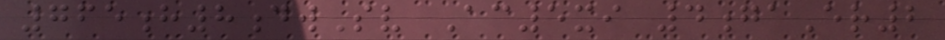765h8dwSv Ac5xi 4gaEr2
